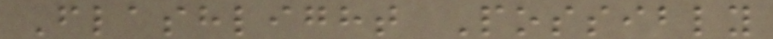Flashlight Possibly
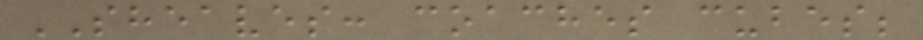SHEAVES: coaches cubes;
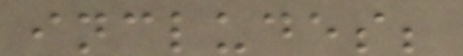includes;
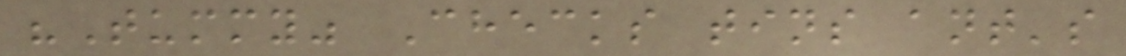"Tummy" Checks tins ant's
